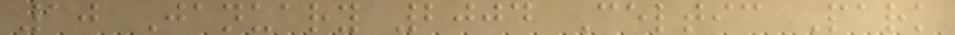10 January 2004 Celtic Park
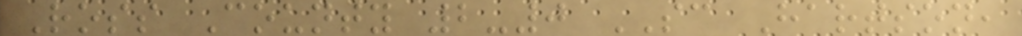Ross County 2-0 SC Hartson,
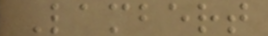Lambert
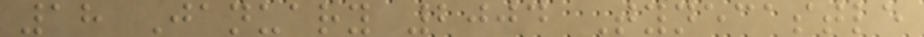18 January 2004 Tynecastle
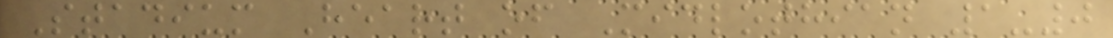Stadium Heart of Midlothian 1-0
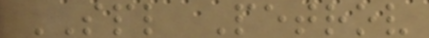SPL Petrov
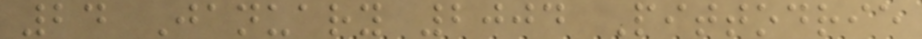24 January 2004 Pittodrie
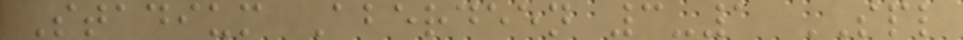Stadium Aberdeen 3-1 SPL
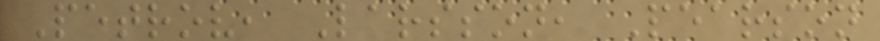Petrov, Larsson, Pearson
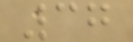37
